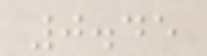0.45
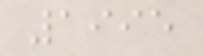1995
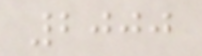2000
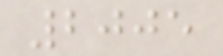2005
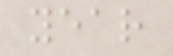year
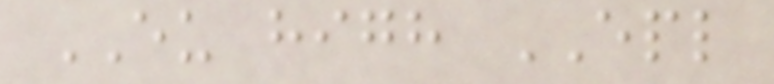EU high EPL
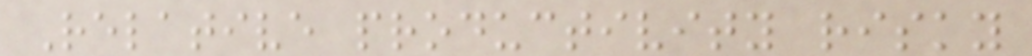Relative productivity risky
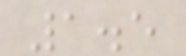1.5
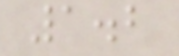1.2
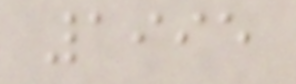1995
